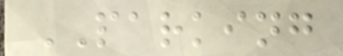PARKING
